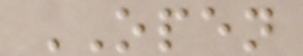OPEN
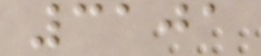3101
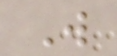W
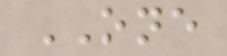ONE
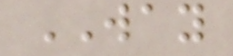WAY
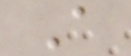A
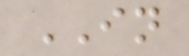IN
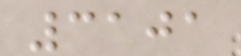3101
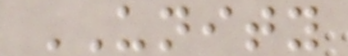UNITY
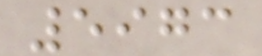5973
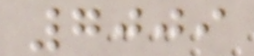7009
